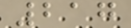217
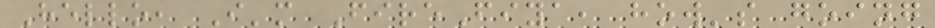Hello, I'm FireFiya, how's going
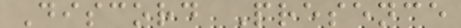Discord Presence
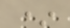*
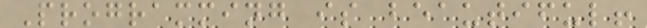Programming is beautiful!
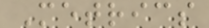Metrics
